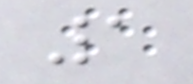1
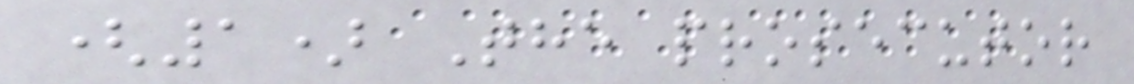(1) The prosecutor
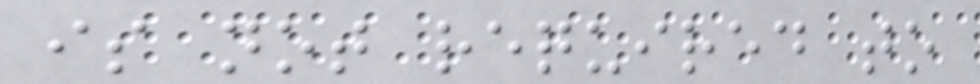is not required to
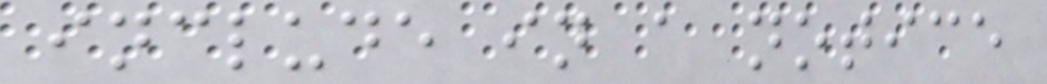include in a notice
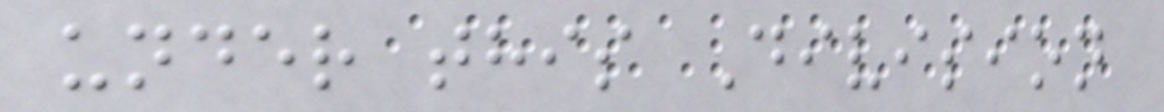under this Division
